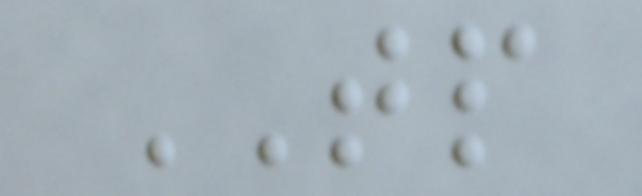TP
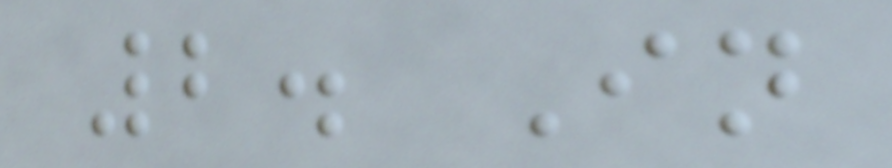2. In
